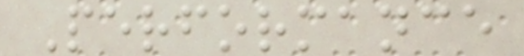Performance
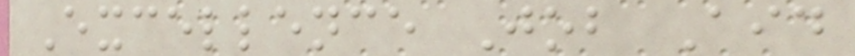Excellence Job Aid
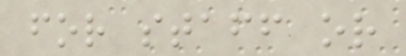for staff or
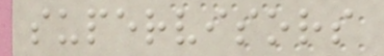supervisors
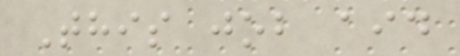This job aid
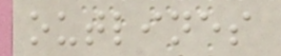outlines
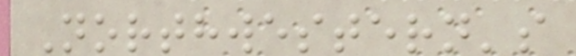Northwestern's
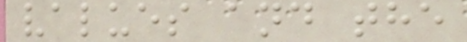values and the
